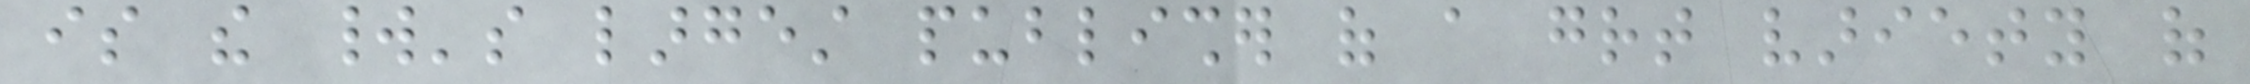is the world's largest publisher of a great variety of
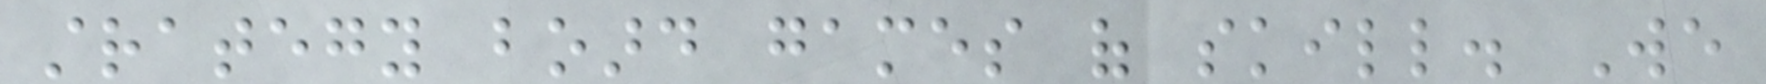strategy board games of skill. We
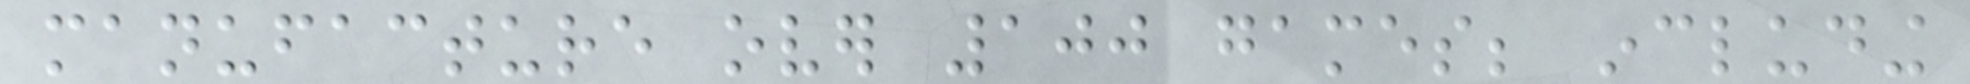manufacture over 100 games; including
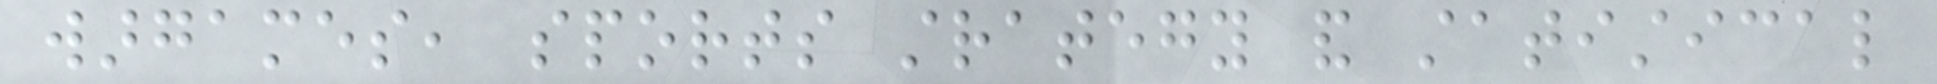wargames, sports strategy and statistical
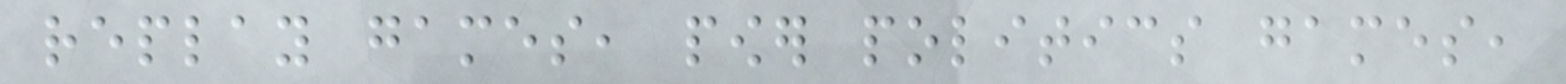replay games, power politics games,
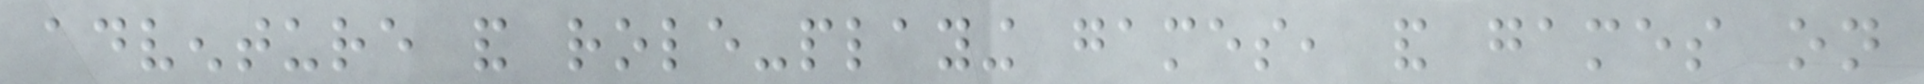adventure and role-playing games, and games on
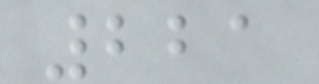221
